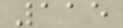115
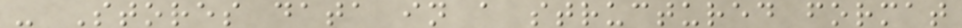- Stores data in a structured format
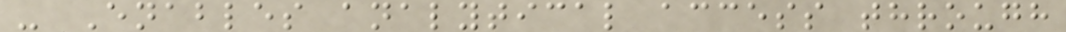- Enables analytical access through
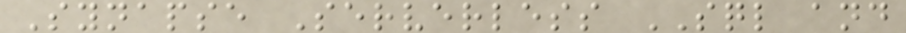Synapse Serverless SQL and
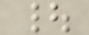|
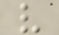v
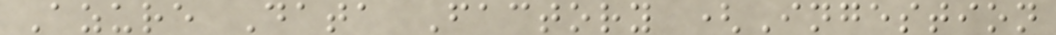Azure Data Factory (Ingestion
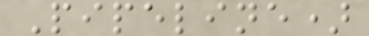Pipeline)
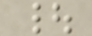|
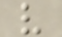v
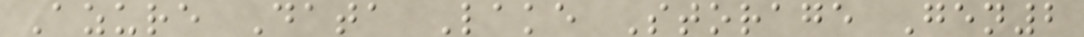Azure Data Lake Storage Gen2
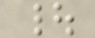|
